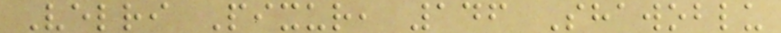Velri Pixur, 146 Shawoblu
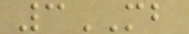3MB
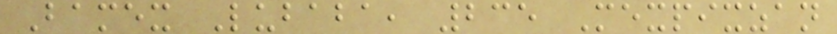Bamex Lubaba, 235 Mexpixzan
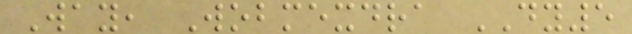Way, Wobmexdra DY5
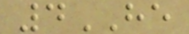4HE
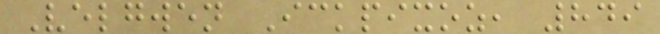Velgwen Ickpixoz, 849
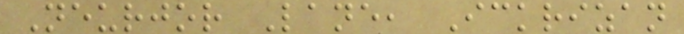Neurjor Lane, Ickrizan
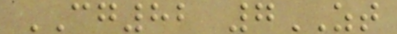CG82 7ZT
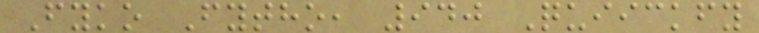Fyko Fytho, 940 Quiickfy
